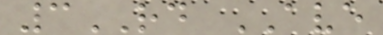3RD AVE
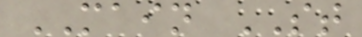MAIN ST
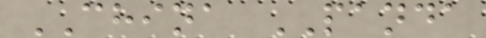CHINA PANDA
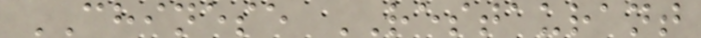CHINESE RESTAURANT
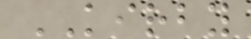KIRBY
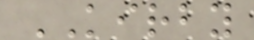KIRBY
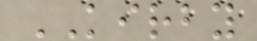KIRBY
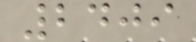2409
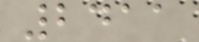2411
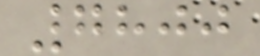7800
